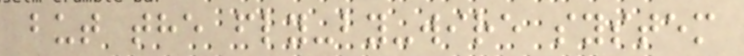but the fly-by-wire system
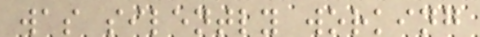was silently working
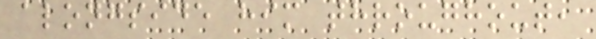alongside him throughout,
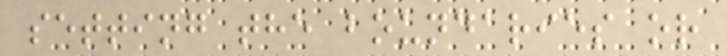setting the boundaries or
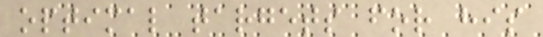optimal targets for his
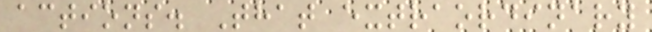actions. That extraordinary
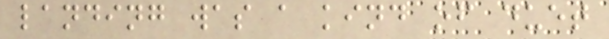landing was a kind of duet
